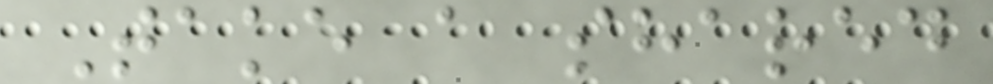Take a shared
